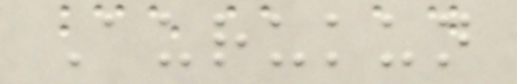Aurukun
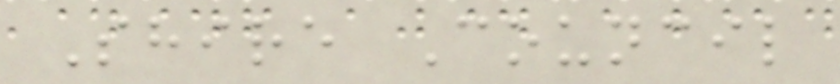Shire Council
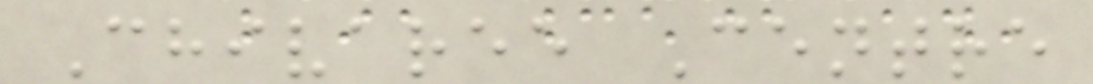Chivaree Centre
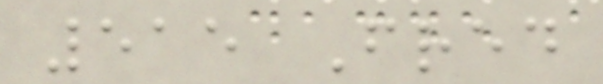515 Fred
